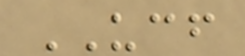UCF
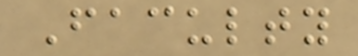Faculty
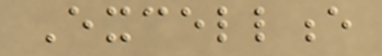Excellence
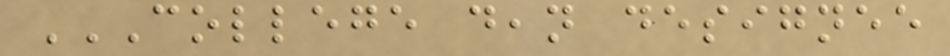COLLEGE DEAN DESIGNEE
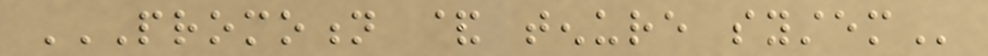PROMOTION & TENURE SYSTEM
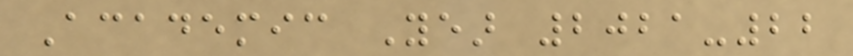Academic Year 2021-22
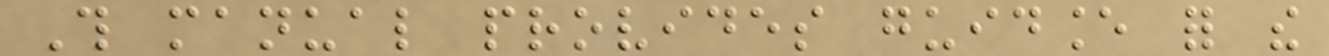This manual provides guidance for the
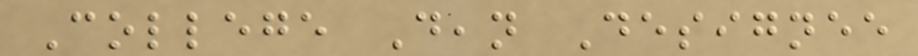College Dean Designee
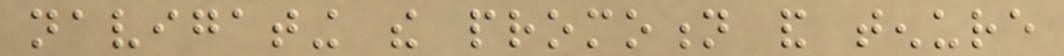navigating the promotion and tenure
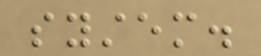system.
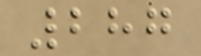287
